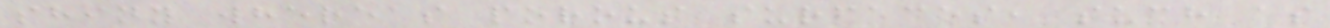shiny whereas porous surfaces, such as
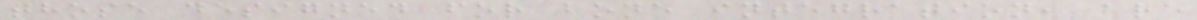those designed for bone integration, are
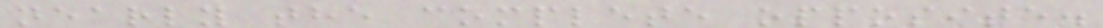nearly the complete opposite.
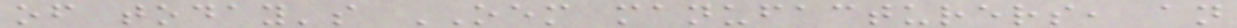of today's OEM manufacturers, an
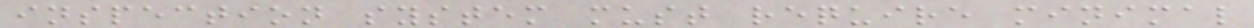inspection system must require minimal
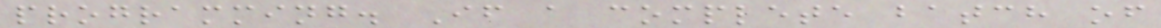programming. If a complete batch of
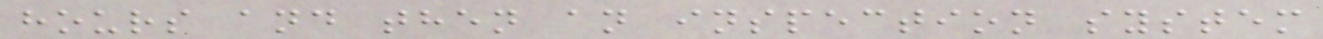hours and then an inspection system
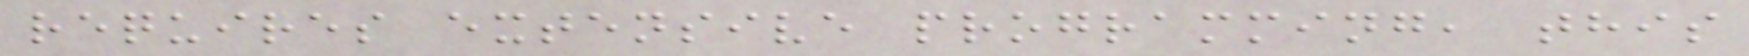requires extensive programming, this
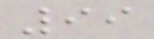99
